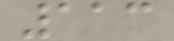113
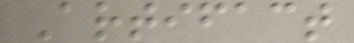Artifact
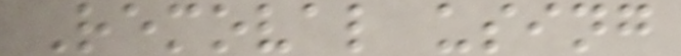Removal using
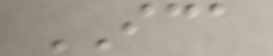ICA
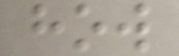how
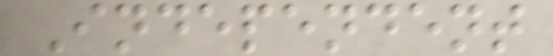Independent
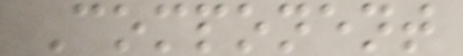Component
